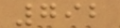792
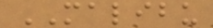MALIBU
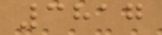3817
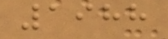1988
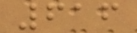616
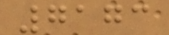7173
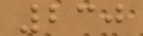230
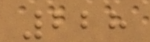228
